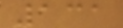131
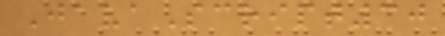JavaScript30
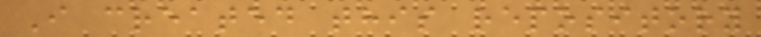I created this repository
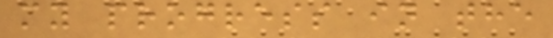my progress in the
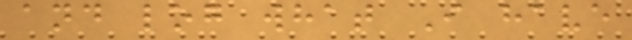and log what I have
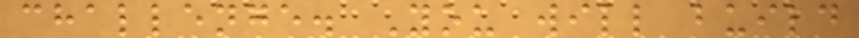challenge. You will build
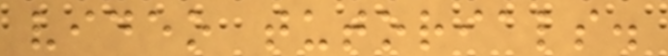video tutorials.
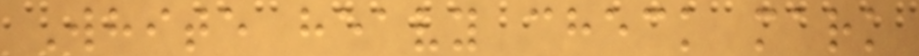White heavy check mark
